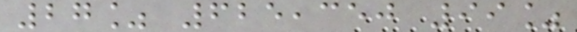27% 625,350 99%
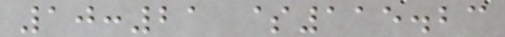10:21 $115.23
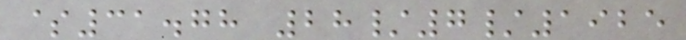$31.78 28/7/1925
